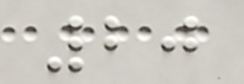20
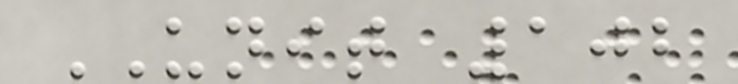UNIT 102
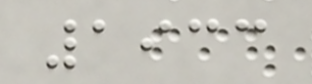1933
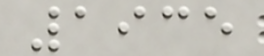1935
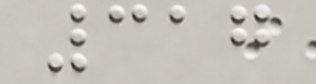317
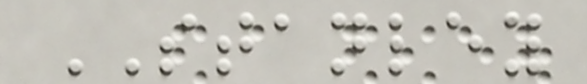STANLEY
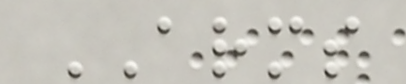ARMS
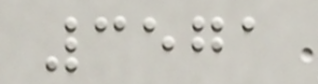3571
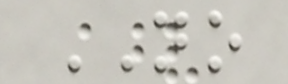NO
